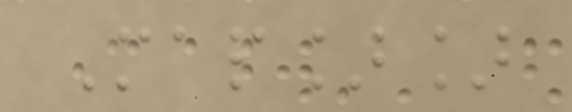Map]]
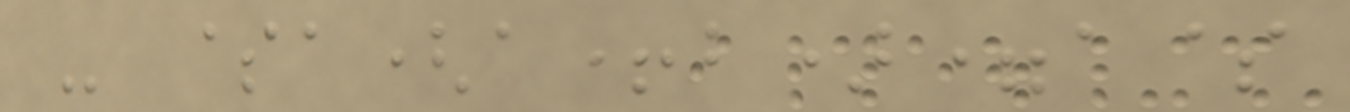- $a(a+b)=a$
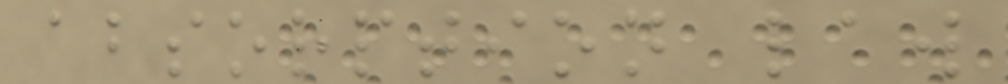absorption law
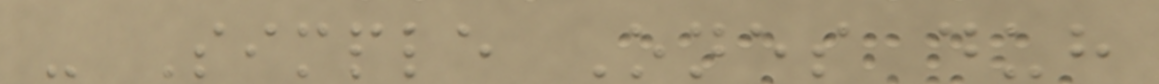- Simple Ones duh
